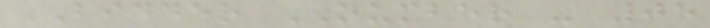BIDDER NUMBER - 05
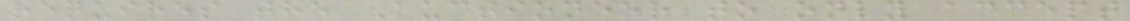requires the Auctioneer to only accept
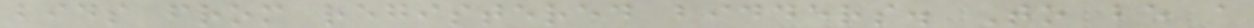bids from registered bidders. To be a
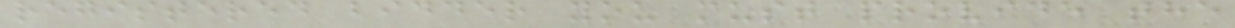registered bidder you must provide the
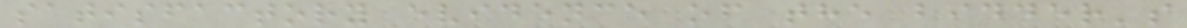satisfactory evidence of the bidder's
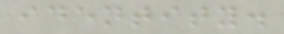identity.
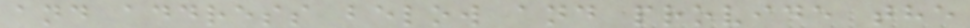and address below and provide the
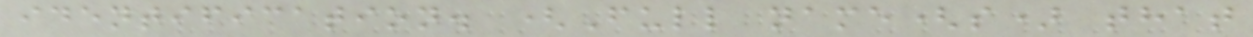identification. (Full name(s) that
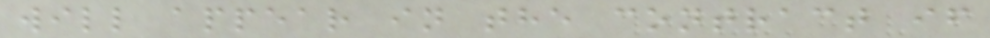will appear in the contract if
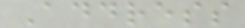Address
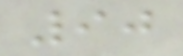90
